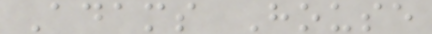Adams House
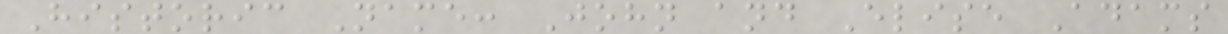Historic Name: John and Elise Adams
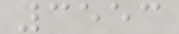3553
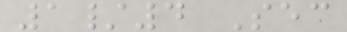1/4 Sec
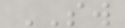SW
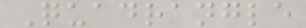Quadrangle
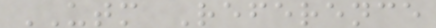UTM Reference
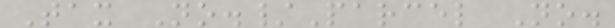Tax No./Parcel No.
